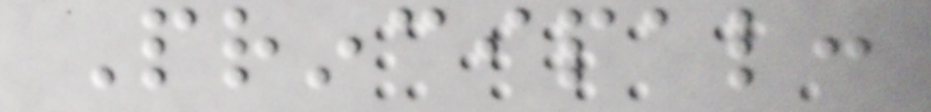Principal:
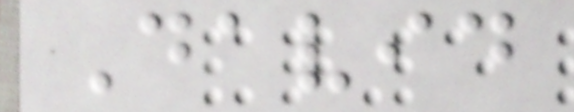David
